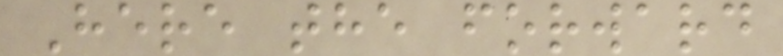Here the forward
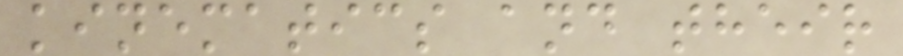kinematics and their
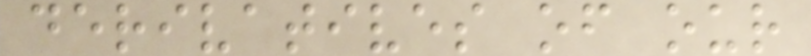derivatives of our
